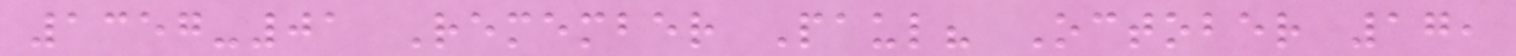1357-01 Remember Paul? October 17,
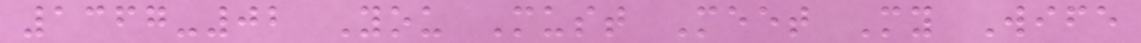1367-02 You Must Meet My Wife
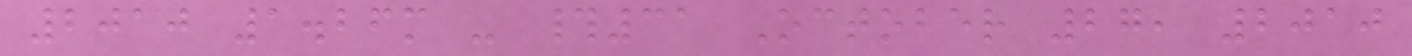2010 1.26m - #31 October 27, 2010
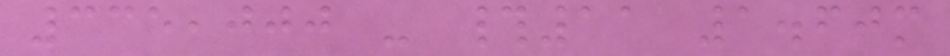335,000 - #11 1.60m
